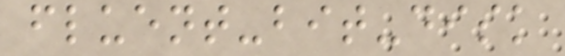fluent-bit-disk
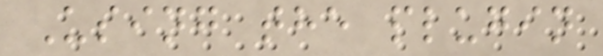Using the plugin
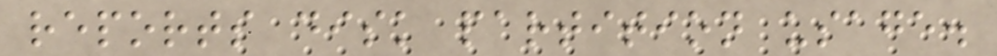reports disk partition usage.
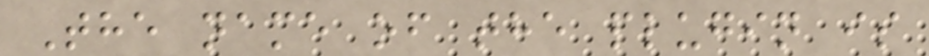The name of the plugin is
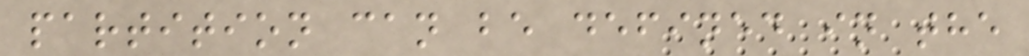partition can be defined in the
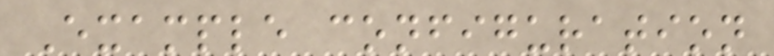Example configuration
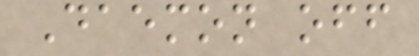Daemon off
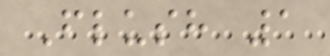Flush 1
